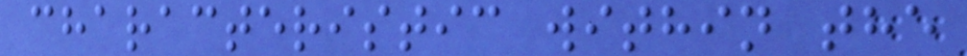characteristic within the
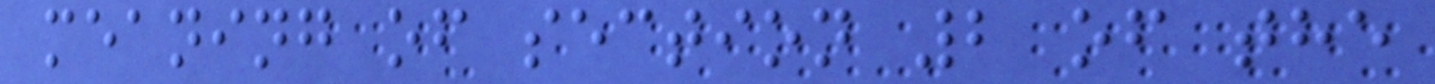meaning of section 2 of the
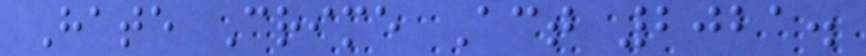Hate Crime Act 2021.
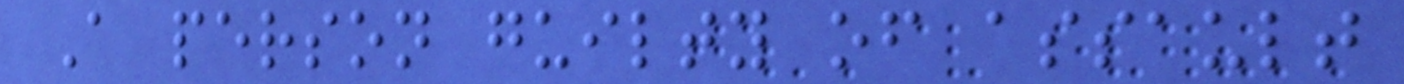A person guilty of assault
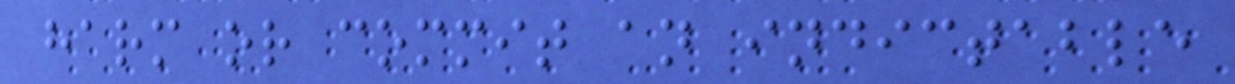harm or commit an indictable
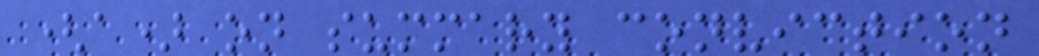(a) on summary conviction
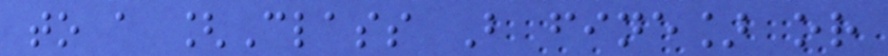to a [Class B fine] or
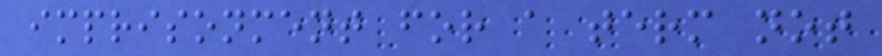imprisonment for a term not
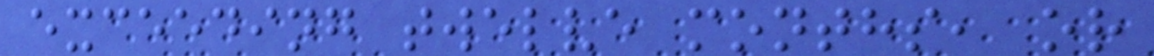exceeding twelve months, or
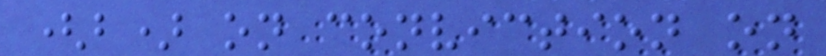(b) on conviction on
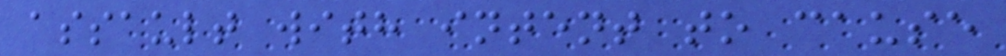assault with intent to cause
